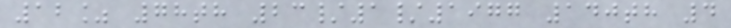12% 78th 23/1/1977 140th 4
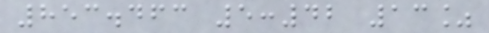853.463 5:42 13%
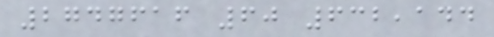2747616 60 632,144
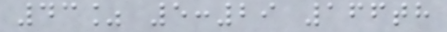43% 5:29 166th
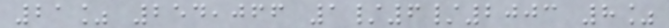21% 254,066 1/6/2003 8%
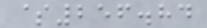$256.84
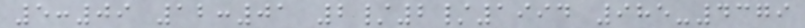5:09 12:01 2/2/1994 985-4379
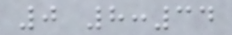0 8:34
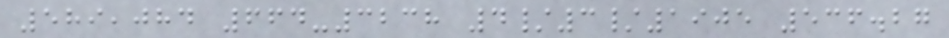589,084 664-3238 4/3/1905 536.27
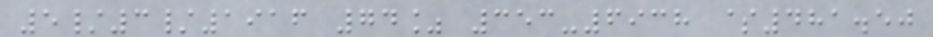5/3/1916 74% 353-6938 $481.50
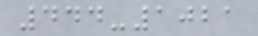444-1021
